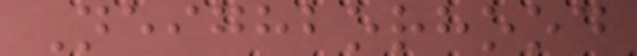Neighborhood
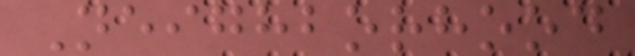Neighborhood
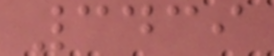3439
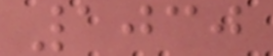1030
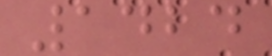1424
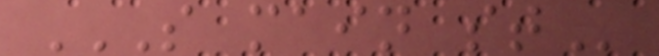S MAIN ST
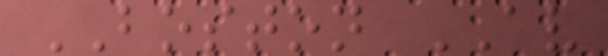BOSTON AV
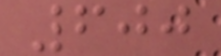600
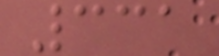331
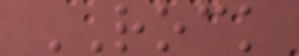ROCK
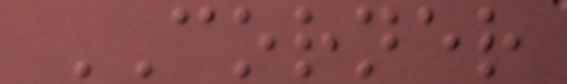CORNER
